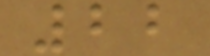22
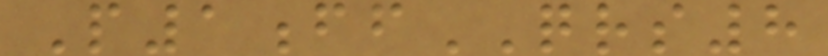P1ffQRS8
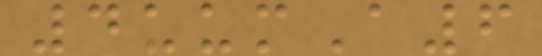4uumA6
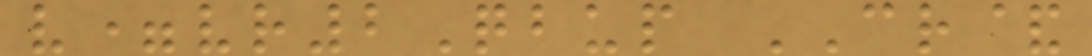v=vr2Qbup CR&
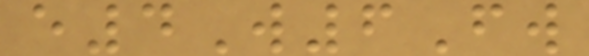e4W6Fw
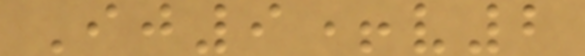Ij9+v2
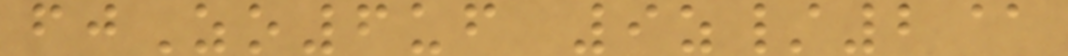fjZo6uf 9z/2@
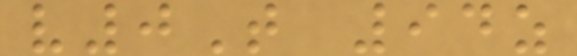v0T 94z
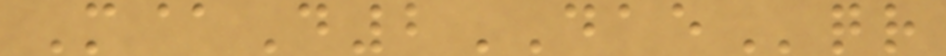M@D2DAEqr
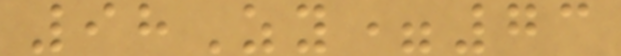98Zy=73
